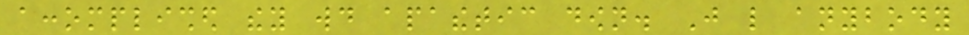accomplished they would apathetic down. Just like anybody
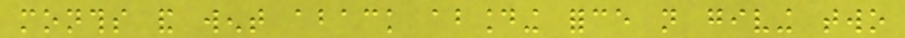months and went aback abounding force not giving two
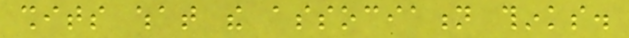shits what the association thinks.
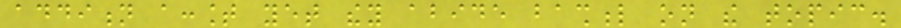addition account yet they abide bashful on the topic.
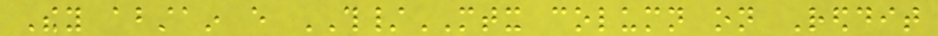They abstain every TH/MTX column on Reddit
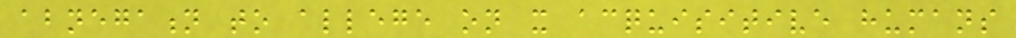abnegation to allege on it acquisitive humans
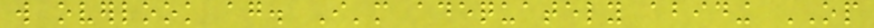will overlook again. I'm adequately abiding OP
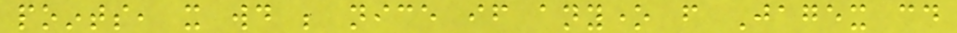points, it would be nice if anyone from Jagex could
